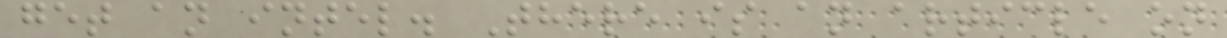get an intel. There is an article on
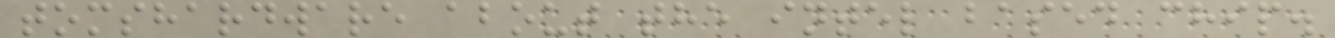tomshardware about the intel based chip.
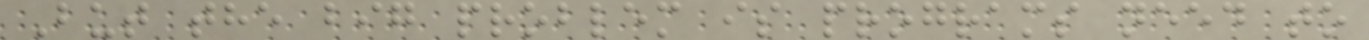But the big problem is programs need to
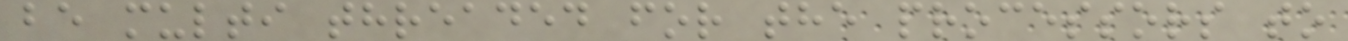be multi threaded for the processors to
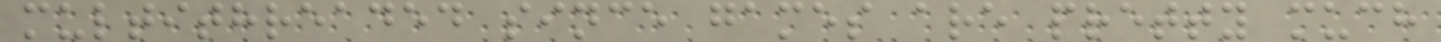multithreaded since games are pretty much
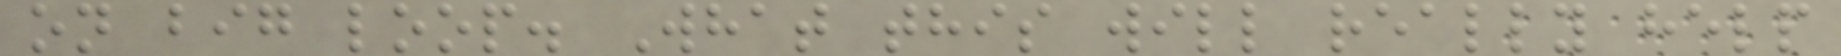on big loop. What this will really help
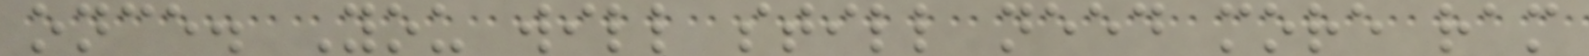once. You will still need more ram
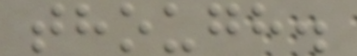though.
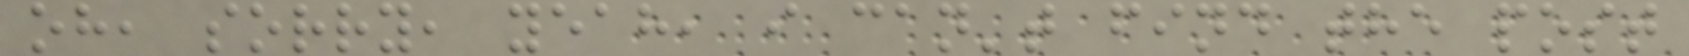oh, sorry, yeah, i can't find the post
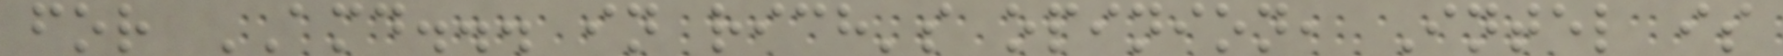for AMD... in rich's opinion, Intel is
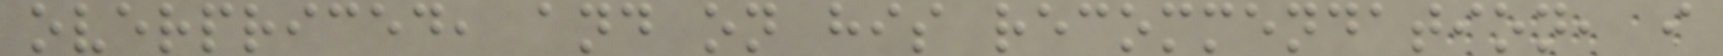overpriced, and on his recommendation, i
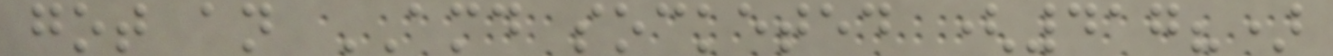got an AMD socketed (417?)
